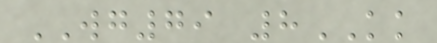WG79 8KK
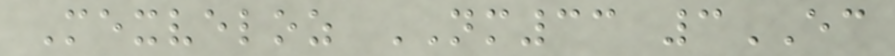Mexveloz NM33 3EC
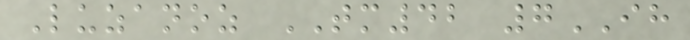Luzanoz TM42 7IH
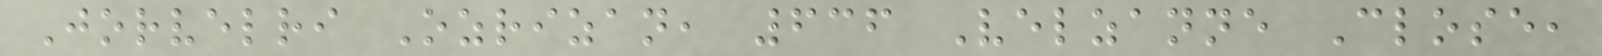Jorvelri Ozrizan, 636 Velzanne Close,
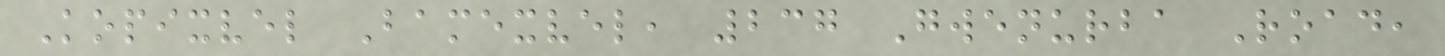Kopixvel Bamexvel, 237 Gwenurba Road,
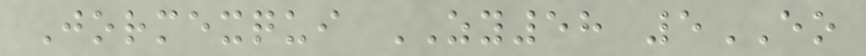Jormexqui ZY58 5EO
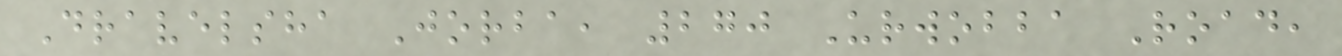Dravelsha Jorba, 270 Urwobba Road,
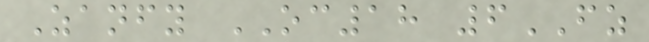Zanfy OC18 6FZ
